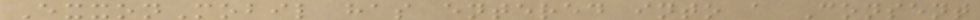ExxonMobil has entered into a Consent
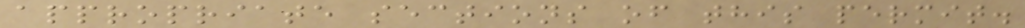appropriate sections of this permit.
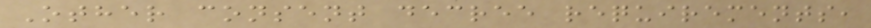Other consent decree requirements,
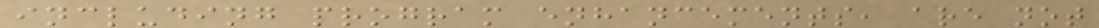including program enhancements, are not
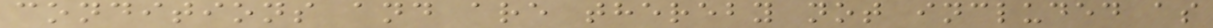conditions and are thereby not included as
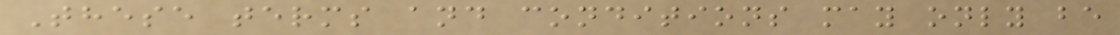These terms and conditions may only be
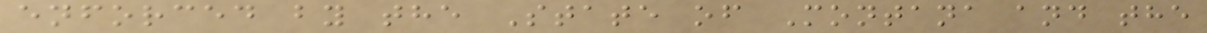enforced by the State of Montana and the
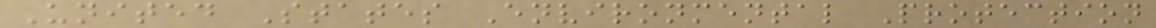United States Environmental Protection
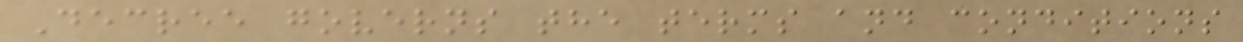Decree governs the terms and conditions
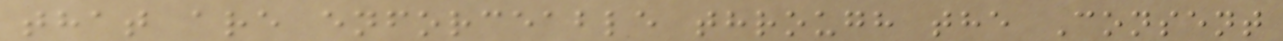that are enforceable through the Consent
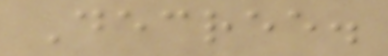Decree.
